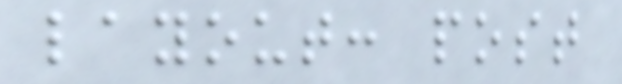layout: post
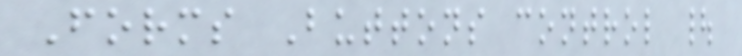Forms Buttons control |
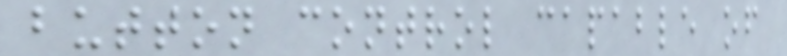button control capable of
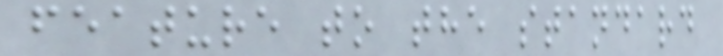feature to the standard
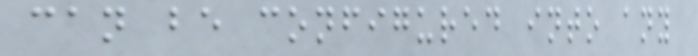can be configured into any
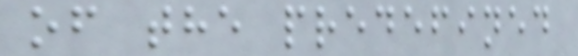of the predefined
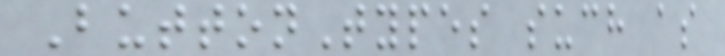ButtonTypes such as
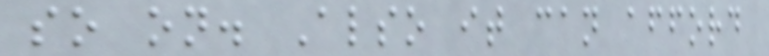so on. Also it can afford
